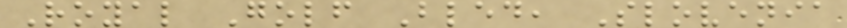Royal Golf Bled, Slovenia
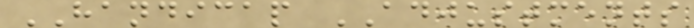HANDICAP ADJUSTMENTS
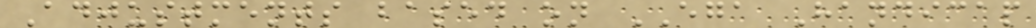Adjustments based on EGA Handicap
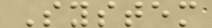System
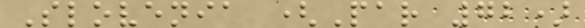Slovenia (Par 72)
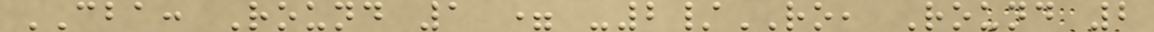CBA: Round 1 = -2/RO, Round 2
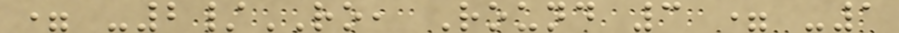= -2/RO, Round 3 = -1
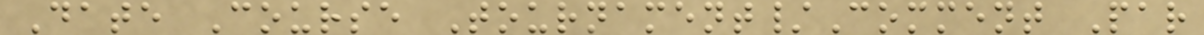Date Course Tournament/Comment Par
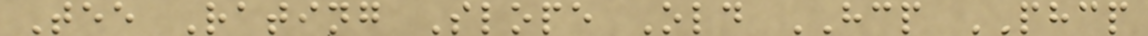Tee Rating Slope Old HCP PHCP
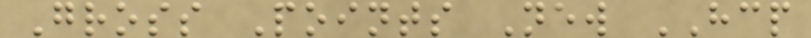Gross Points New HCP
